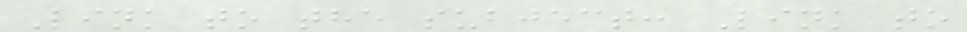Link to the subject: Link to
